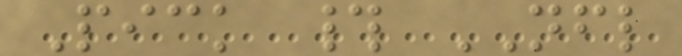Pick # NFL
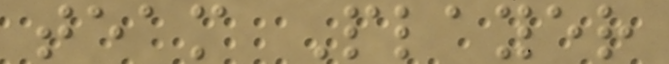team Player
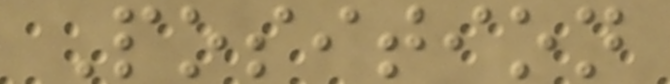Position
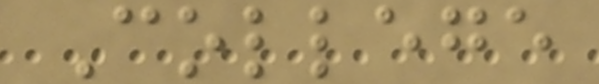College
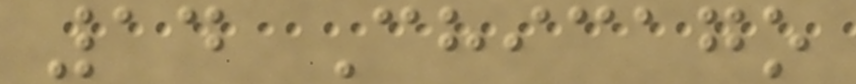14 Chicago
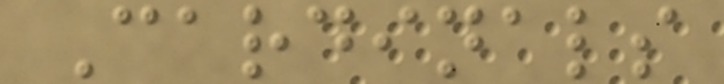Cardinals
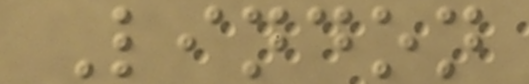Lindon
